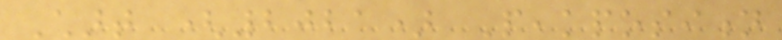Chart (2021) Peakposition
